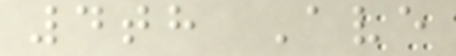4th Ave
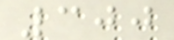300
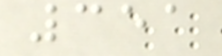351
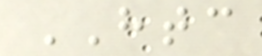HTC
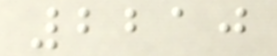2210
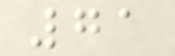71
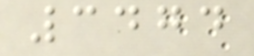3474
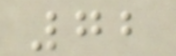72
